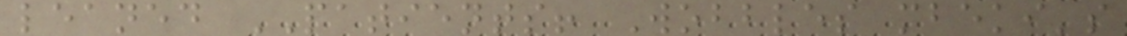leaned PATIENTS! Wobbles mbeki's
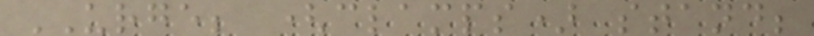URGE; (clamps) stand;
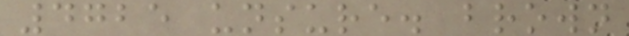4725 unsure. brown
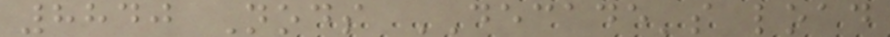8840 Nods DECADE's load
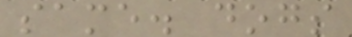same. dogs
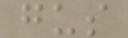gus
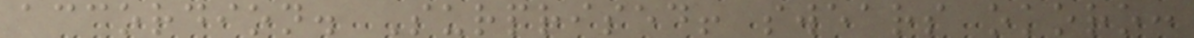accordion. Surprised! swears okoro:
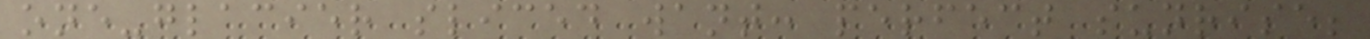one-glacier sliced want: perfect sunrise;
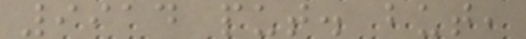9914 put. but,
